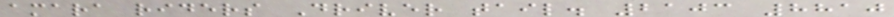amara riders Driver tail. 2103 8810
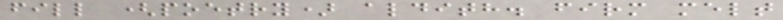fill (poetry) aldith. firm melt
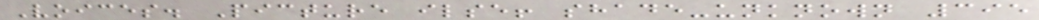Voices. Picture ilse! shade-unknown 395
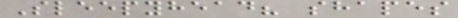Sleepyhead? shapes
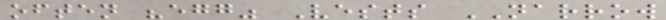often "egg" Vests NARROW
